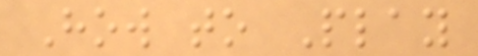How to Play
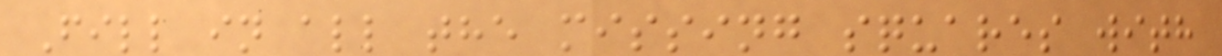Fill in all the missing squares with
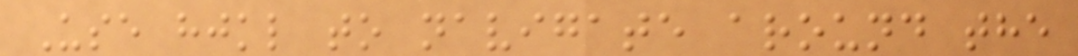Use hjkl to navigate around the
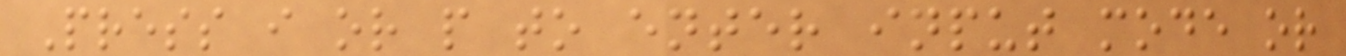Press i or p to enter input mode or
